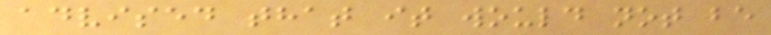advised that it would not be
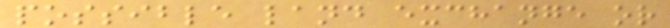possible land exchange or
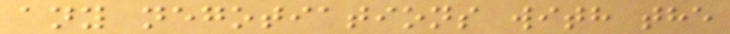any negotiations with the
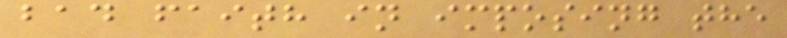bad faith in imposing the
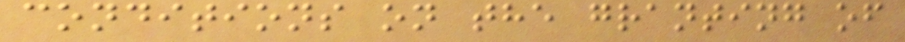conditions on the granting of
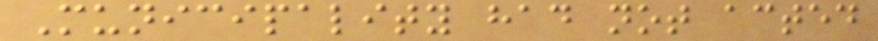Municipality had not acted
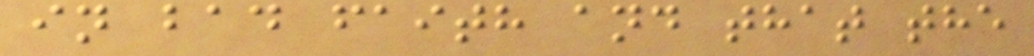in bad faith and that the
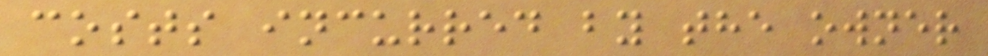costs incurred by the owner
